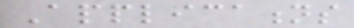Applications
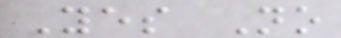Yes No
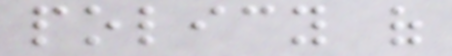policy of
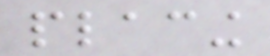placing
